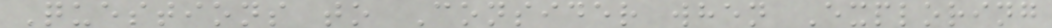Questions to Consider when Exploring
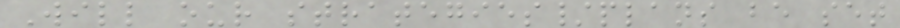Will our strategies/plans be set
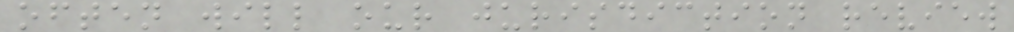often will our jurisdiction review
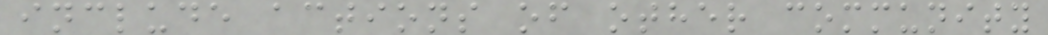include actions of other community
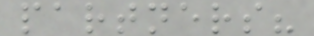partners?
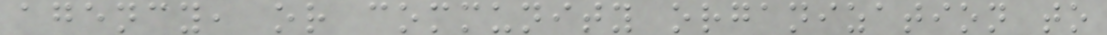agency, or community organization to
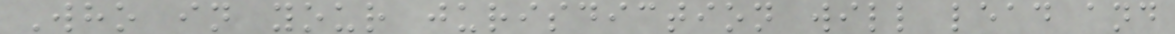Who in your jurisdiction will lead and
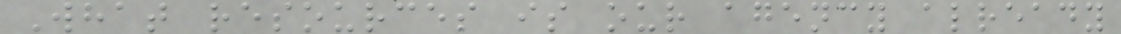What resources is our agency already
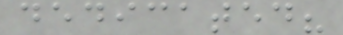dedicated?
